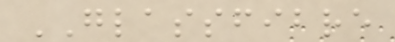GLASSFIBRE
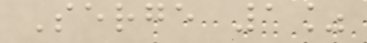Serge 1%
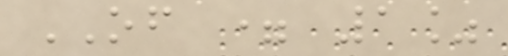OF = 1%
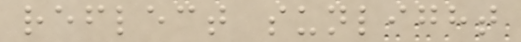reflect sunlight
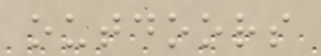outdoors
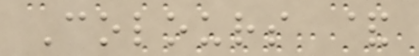Colours &
